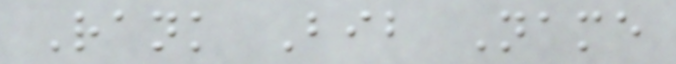Rank Bib Name
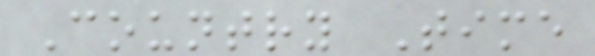Country Time
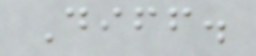Diff.
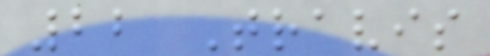22 Travis
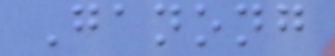Ganong
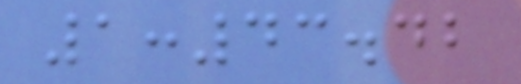1:43.42
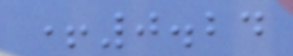+0.24
